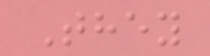They
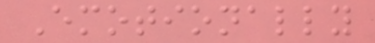Emotionally
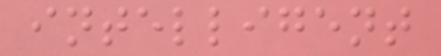intelligent
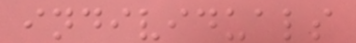individuals
